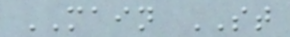MAIN ST
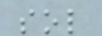sol
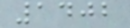1402
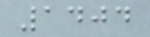1404
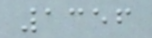1356
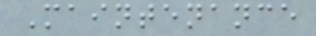Maintenance
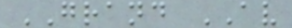GRAND AV
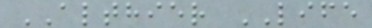ALTHIER LIFE
